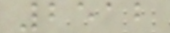2512
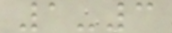1-3
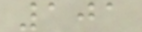101
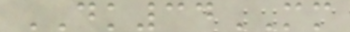DK34MM
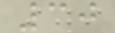30
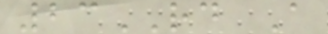23RD A
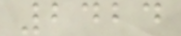2424
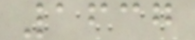1637
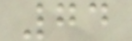74
